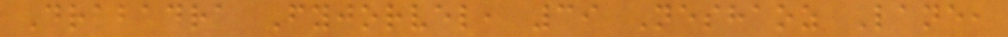Drabadra Fyjorvel, 39 Neshaoz Lane,
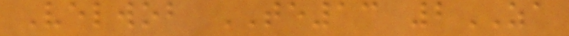Velwob TE13 2ZA
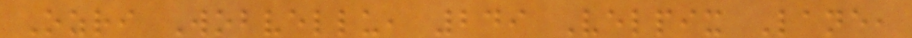Ozri Wobvellu, 249 Velpix Lane,
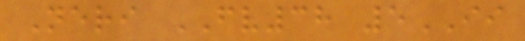Neri FV38 5II
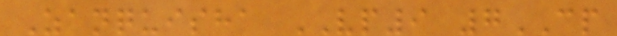Zanquisha VP9 7CP
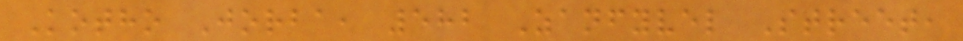Kotho Jorba, 582 Zanfyvel Street,
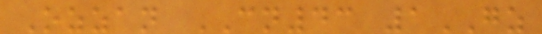Ozzan CN43 1GZ
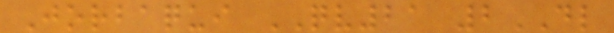Jorbaqui QV21 2DL
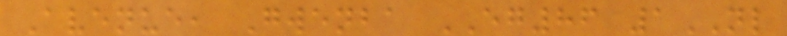Avenue, Gwenba EG86 1NL
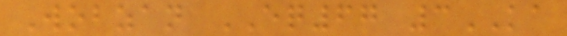Wobzan EQ67 3KA
